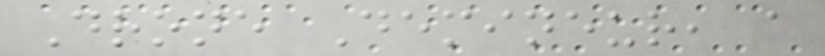Drone Demineur, a
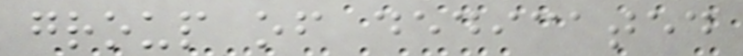group of dedicated
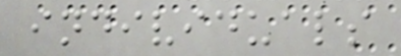individuals
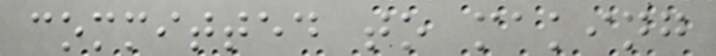committed to making
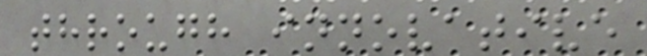through innovative
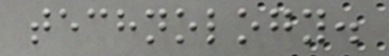technology.
